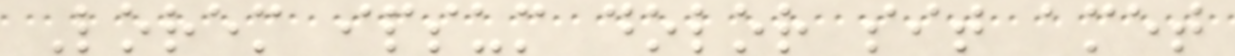Lorem ipsum dolor sit amet
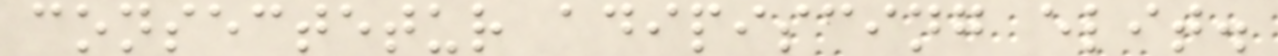consectetur adipiscing elit.
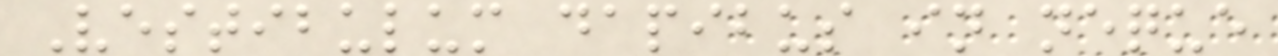Vestibulum dapibus in neque
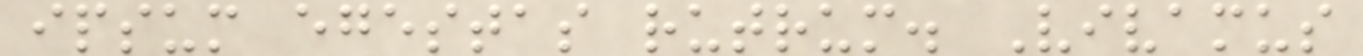ipsum egestas rutrum. Vivamus
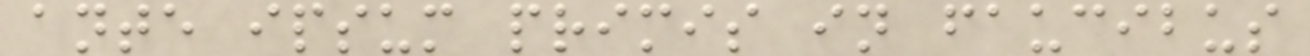ante ipsum primis in faucibus
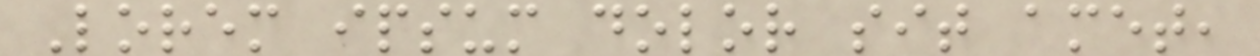Lorem ipsum dolor sit amet,
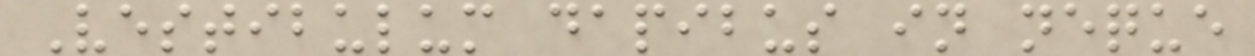Vestibulum dapibus in neque
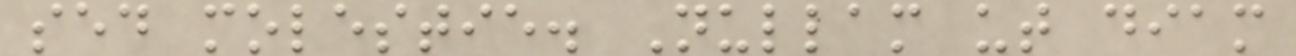sed molestie. Nullam ut diam
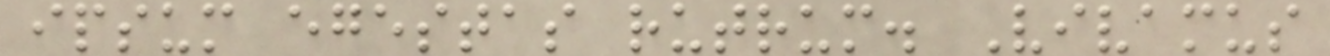ipsum egestas rutrum. Vivamus
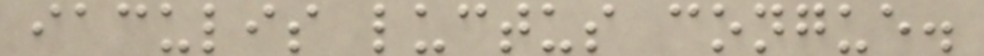iaculis luctus congue.
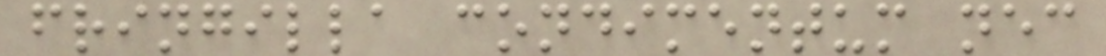fringilla condimentum nec
